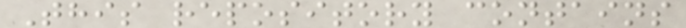This repository contains
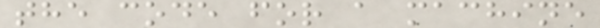the code for a machine
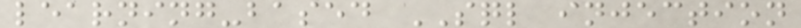learning-based SQL injection
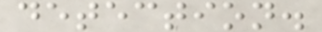detection.
